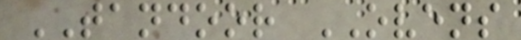TANDOOR OVENS
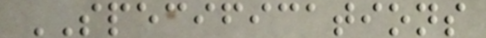SPECIFICATIONS
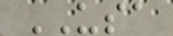USA
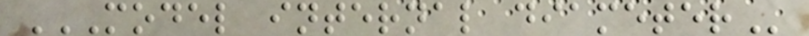MODEL INTERNAL DIAMETER
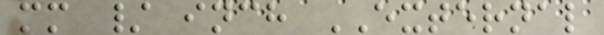mm / inch EXTERNAL
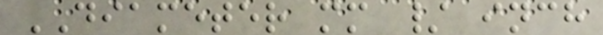DIAMETER mm / inch
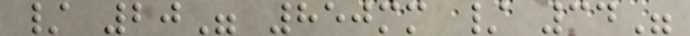/ 20" 850mm / 34"
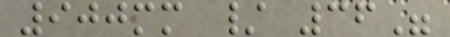900mm / 36"
